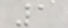1
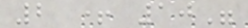2 + 10"
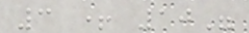3 + 10"
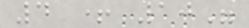4 + 10"
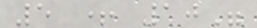5 + 10"
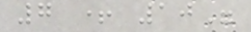7 + 10"
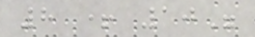8 + 10"
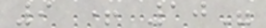9 + 10"
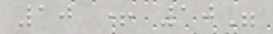10 + 10"
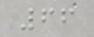66
